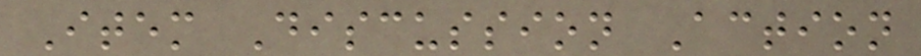Item Discussion Action
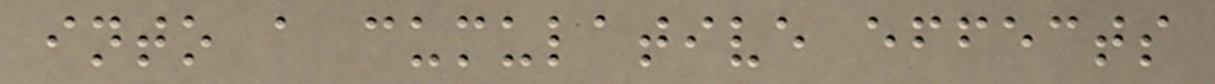into a cumulative effects
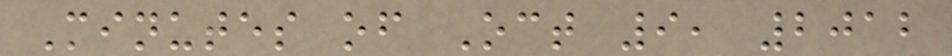Minutes of Oct 9, 2012
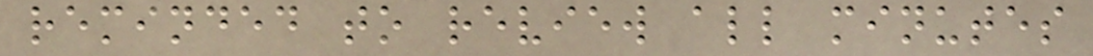reminded to review all minutes
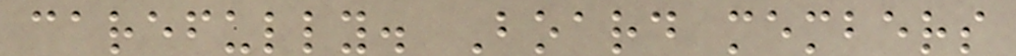carefully. Board members
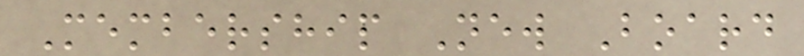Membership New Board
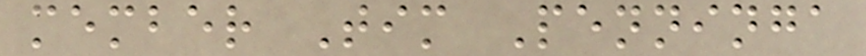member Tim Penninga
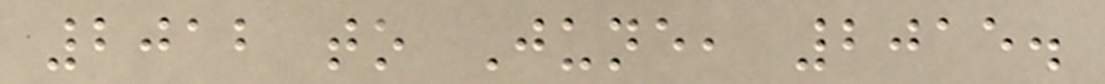2012 to June, 2015.
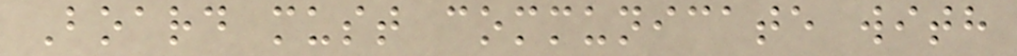Board must communicate with
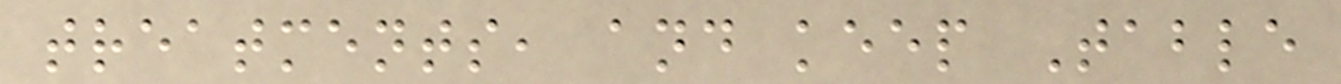treatments, and keep Table
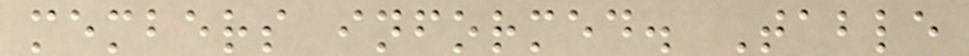members informed. Table
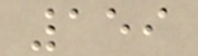159
